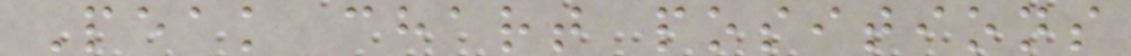Peak chart positions
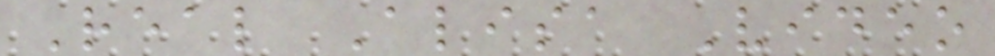Real Alisa Video
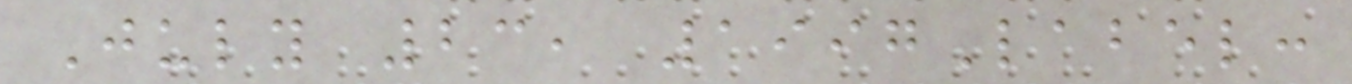July 23, 1997Label:
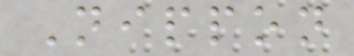Nippon
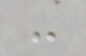-
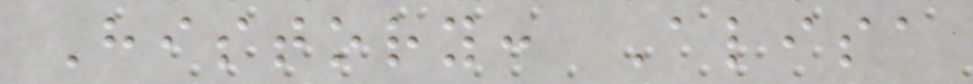History: Alisa
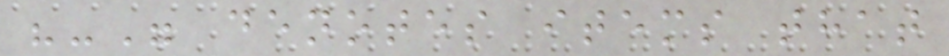"-" denotes items that
